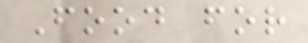Food for
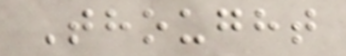Thought
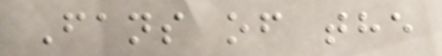Fans of the
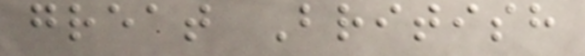great British
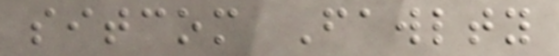sitcom Fawlty
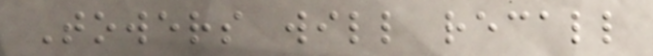Towers will recall
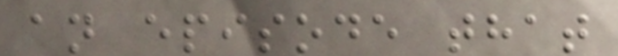an episode that
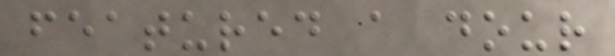featured a dour
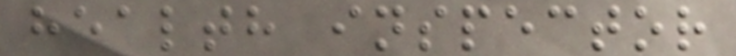health inspector
